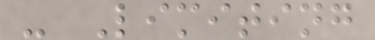- Limiting
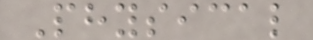Physical
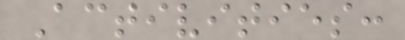Activities:
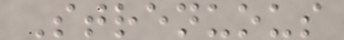Strenuous
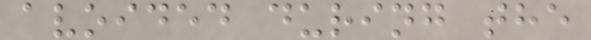avoided during the
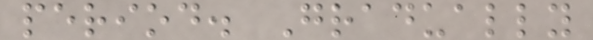period. Gradually
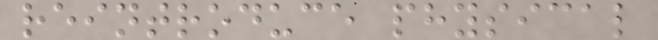reintroduce physical
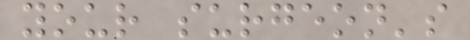your surgeon's
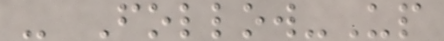- Follow-Up
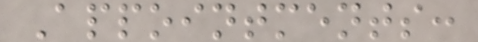Appointments:
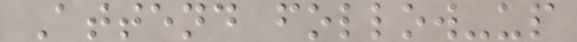Attend follow-up
